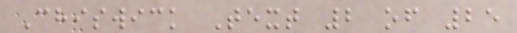Chiswick Text 2 of 25
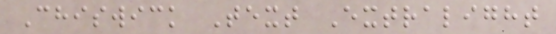Chiswick Text Extralight
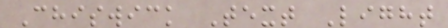Chiswick Text Light
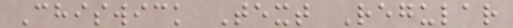Chiswick Text Regular
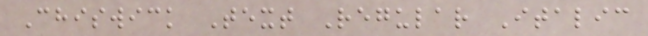Chiswick Text Regular Italic
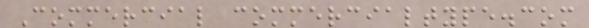Commercial commercialtype.com
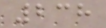238
